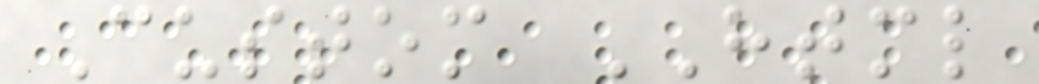Custom HTML
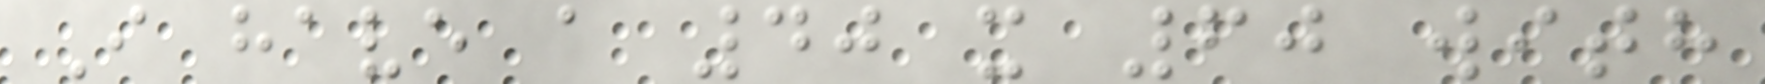I have a 40 x 60 with
